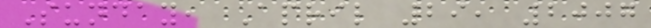Sunday, April 29, 2007
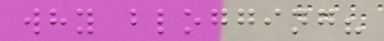why blogging?
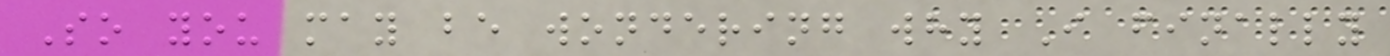So you may be wondering why I finally
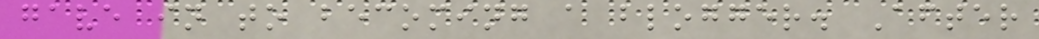gave in to becoming a blogger. After
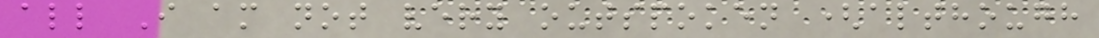all I am not very outspoken (although
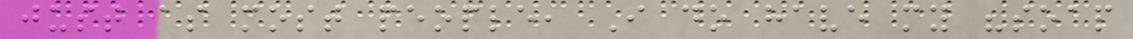just as most people, I do have my "soap
